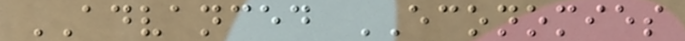ADVANCED ECONOMIES
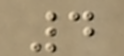4
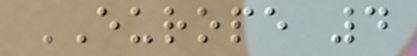EUROPE 4
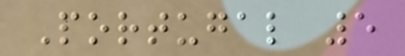Portugal 5
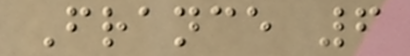France 6
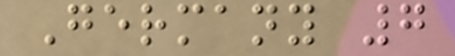Germany 7
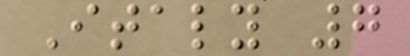Italy 7
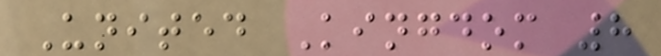United Kingdom 8
